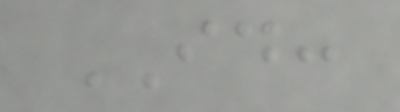ID:
